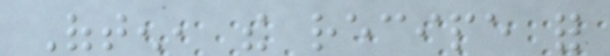Often, the recipe for
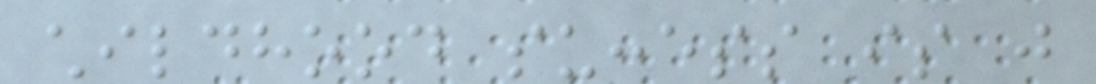childhood success is just
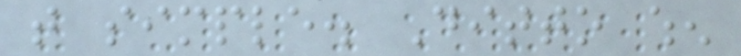that simple. Ditto when
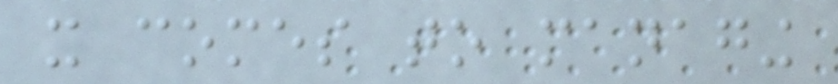it comes to managing
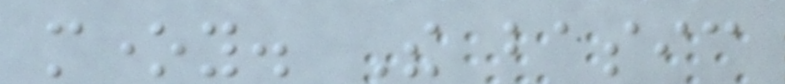money. The basic
